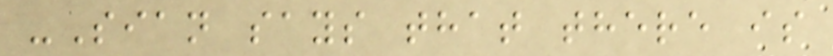-Sian says that there is
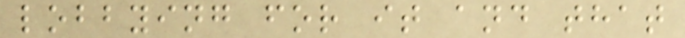lobbying for it and that
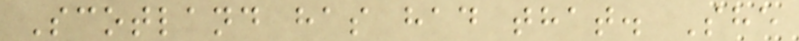Scotland has had that. She
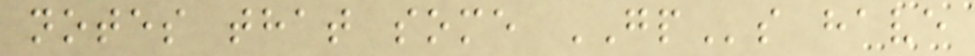notes that some GPs have
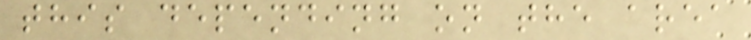this depending on the area
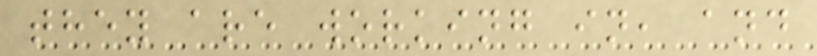they are working in, and
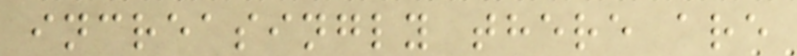increasingly there are
